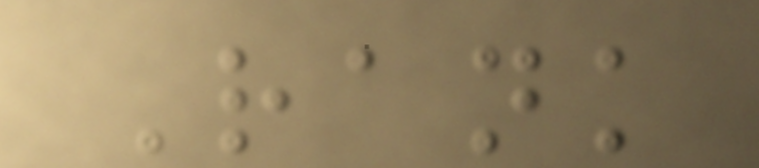Rank
